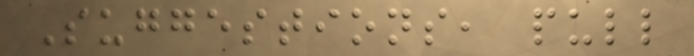Suggestions, pull
